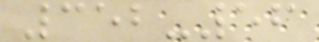352-56
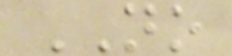NO
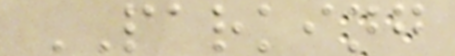PARKING
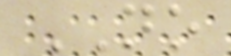NO
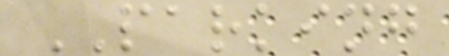PARKING
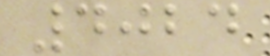4024
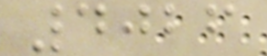4026
